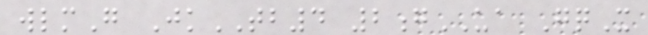wlmG JkTB4 2gUA GqX
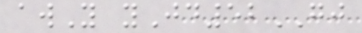awY yJd52GJ
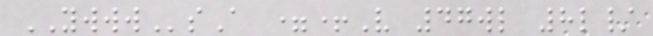YWWWsA =+V 47wl 8l/
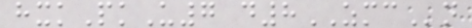hxkPkU7 d8ZMCn
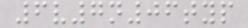6v7n06typ
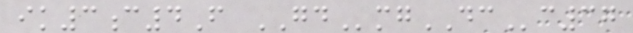ik3c4F GDmgDCc37
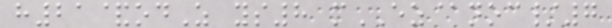h21&odZ ys8 mEZ@noc/7
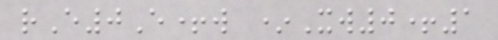rE0E+w *Xw0+1
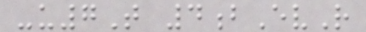-u7T 4bEvR
